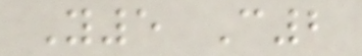Y5 C2
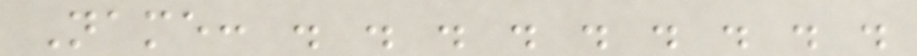Name: . . . . . . . . .
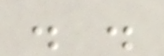. .
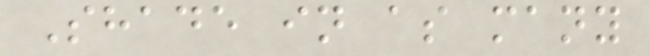Shade in as many
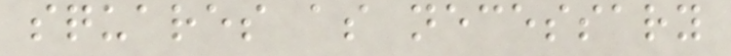squares as necessary
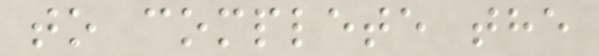to complete the
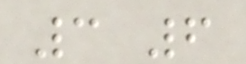3 6
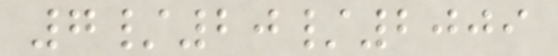7/20/2009
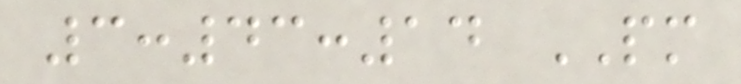3:43:14 PM
